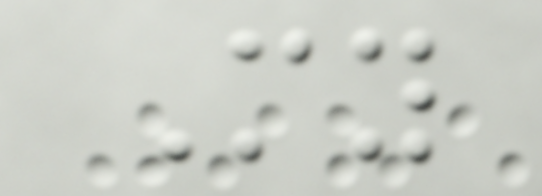My
